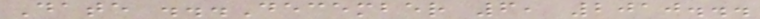Date ...December 6, 2010...
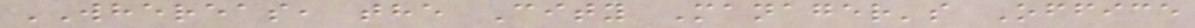WHEREAS, the City Manager's Office
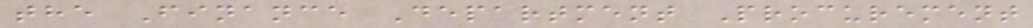the Finance Department Procurement
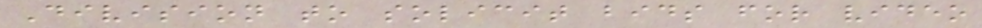Division to solicit bids for video
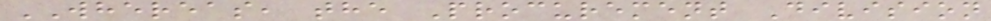WHEREAS, the Procurement Division
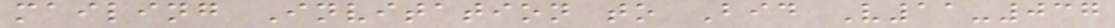mailing Invitation to Bid V11-037
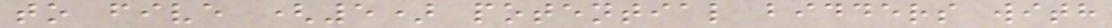to five (5) potential bidders with
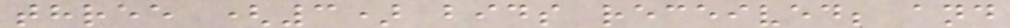three (3) bids received; and
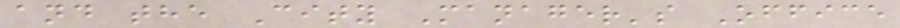and the City Manager's Office
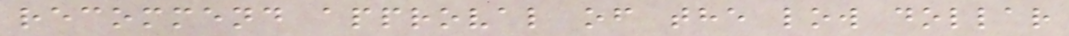recommend approval of the low dollar
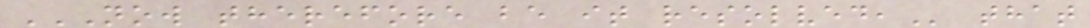NOW THEREFORE BE IT RESOLVED, that
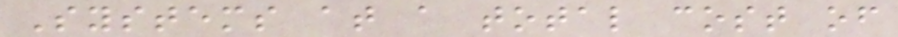Systems at a total cost of
